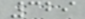329
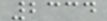2334
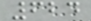624
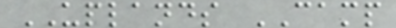UPLANDS CAMP
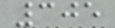305
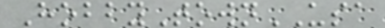HobbyTownUSA
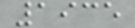1935
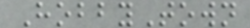HobbyTown
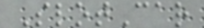SlotCar
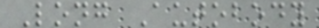Long Autobody
